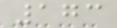173
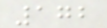172
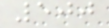500
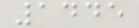1445
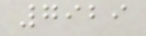7929
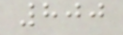800
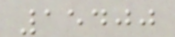15400
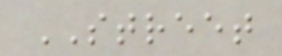STREET
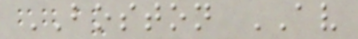BOSTON AV
